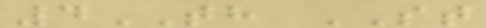4TH ST
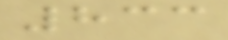833
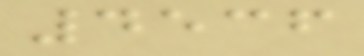4536
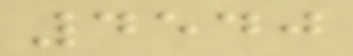4540
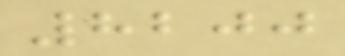8200
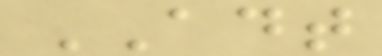ADT
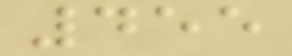455
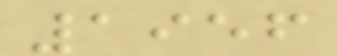1956
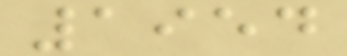1954
